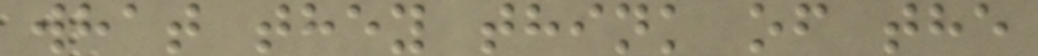what they think of the
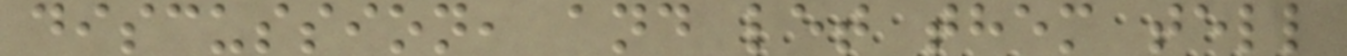discussion, and let them tell
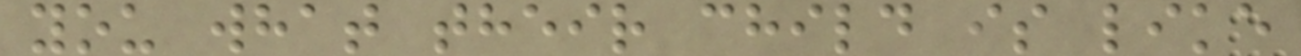you what their child is like
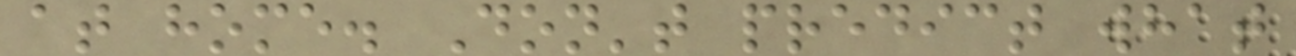at home. Don't predict what
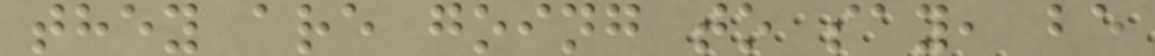they are going to say, be
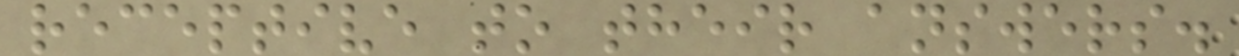receptive to their answers.
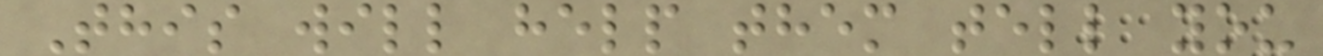This will help them tell you
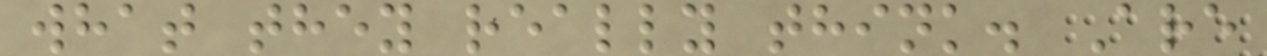what they really think. Are
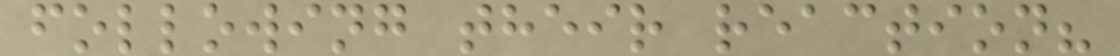following their reaction?
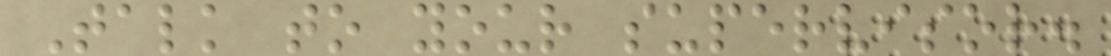Talk to your supervisor.
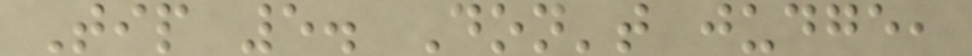Tip 5. Don't judge,
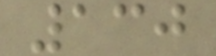130
